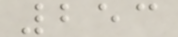253
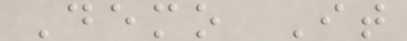Demo It
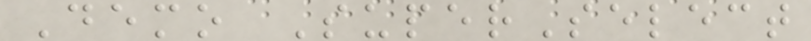Demo SuperSelect
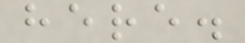here.
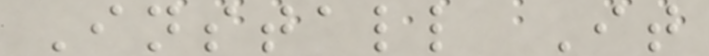Install It
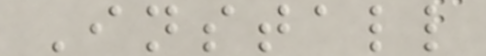Install
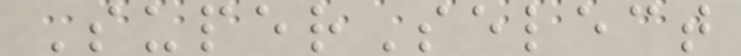SuperSelect
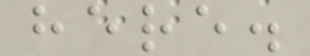here.
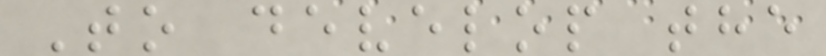To develop the
